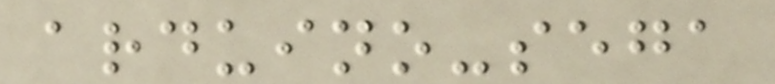arduino-sega
